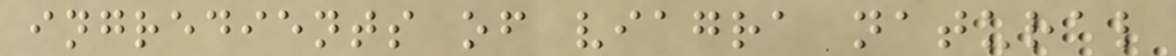ingredients of viagra natural
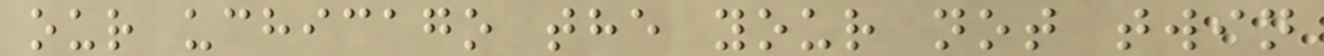our uchicago the your not twin
